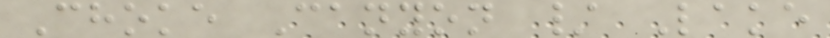Choke Canyon / Lake
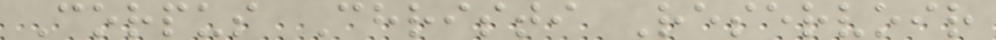Corpus Christi Reservoir
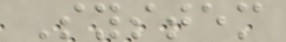System
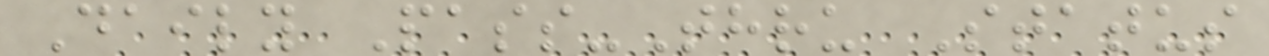Daily Pass-Thru Status
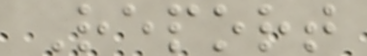Report
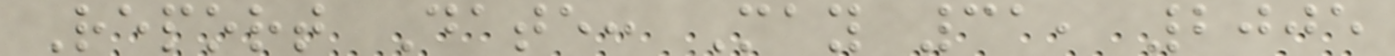Report Date: May 31, 2005
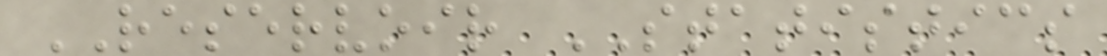RESERVOIR STATISTICS
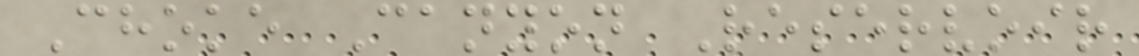Choke Canyon Reservoir
